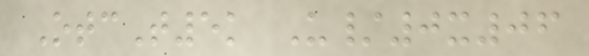OtcT5k U/0x06
